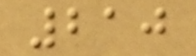210
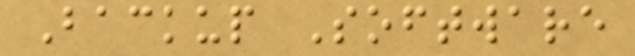Backup Software
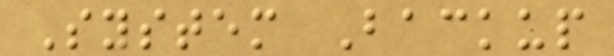System Backup
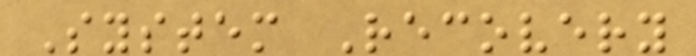System Recovery
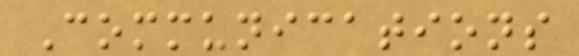Communications
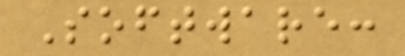Software:
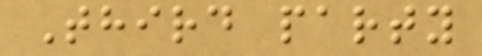Third party
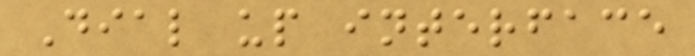Dial up interface
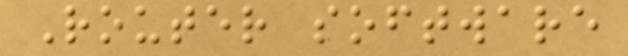Router software
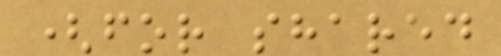(for shared
